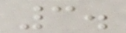3.
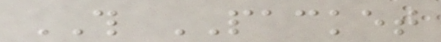THIS PACKET
